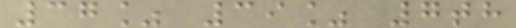37% 39% 7th
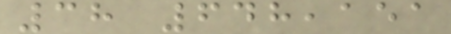38 648,151
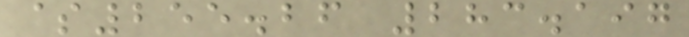$255.26 283.197
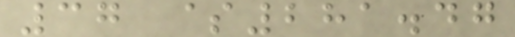37 $281.47
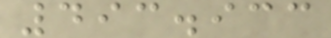493.933
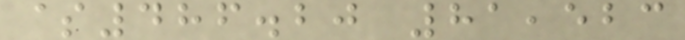$486.20 81,523
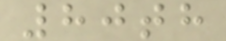80th
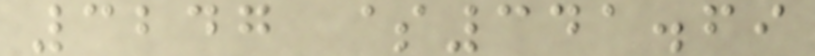3247 $341.69
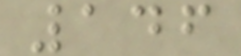146
